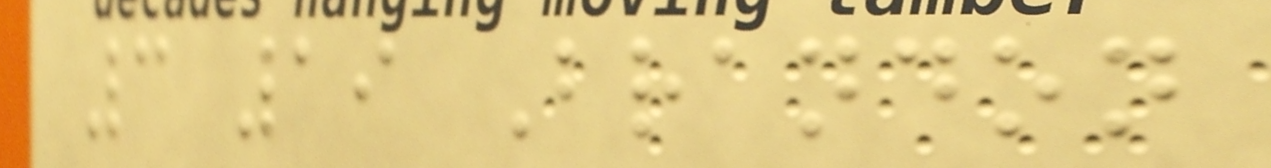3 19 Brandon
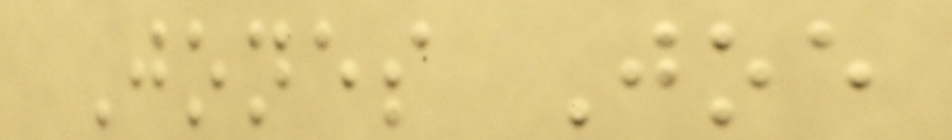Jones Joe
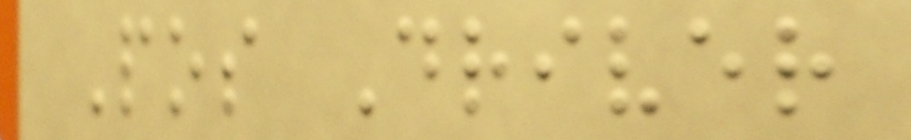Pos Driver
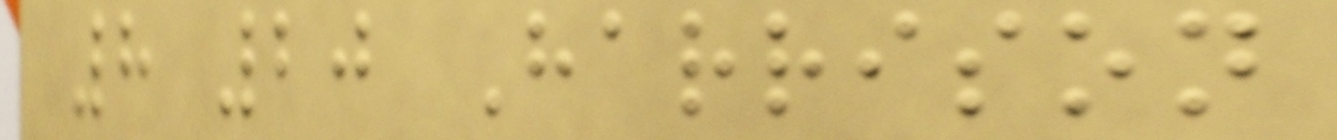8 20 Harrison
